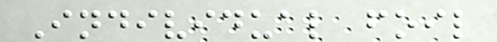Individual foil
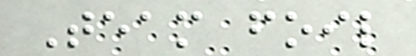Team foil
